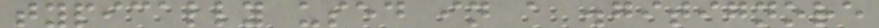typically used in a .gitignore
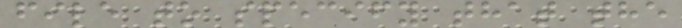file to specify that the
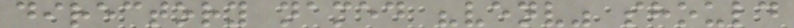directory named "venv" should
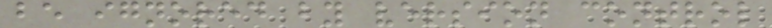be ignored by version control
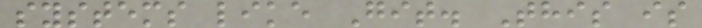systems like Git. This is
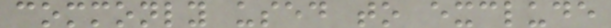commonly used to exclude
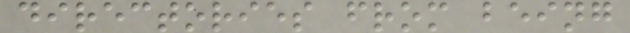directories from being
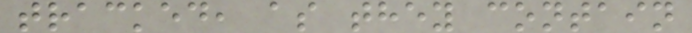tracked, as they contain
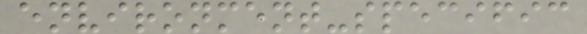environment-specific
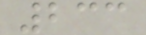233
